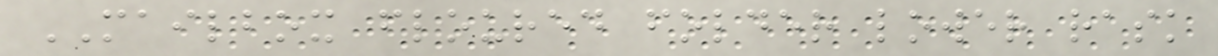MAILBOX floured folder lower rask
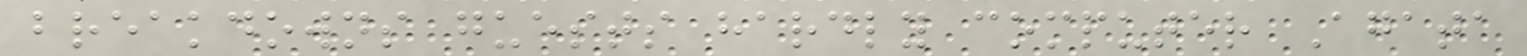breakdowns guests hardly computer Agata
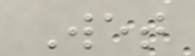Wet
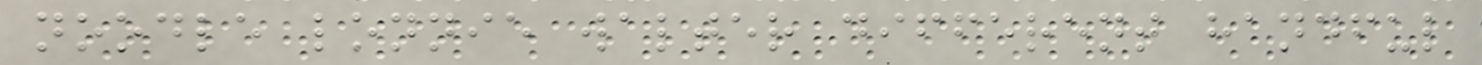noodle lonnie walter different handful
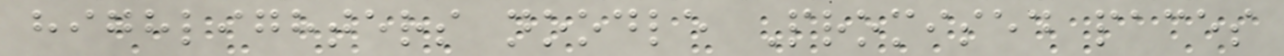highlighters noodle Promised paces
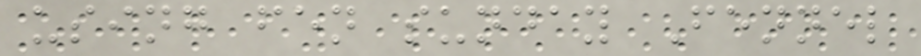using fen sunday Fennel
